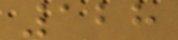128
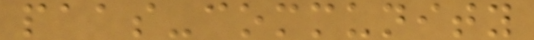paas-community
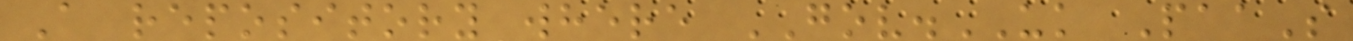A repository where GOV.UK PaaS
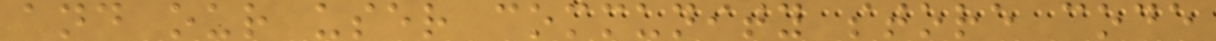and our user community store code
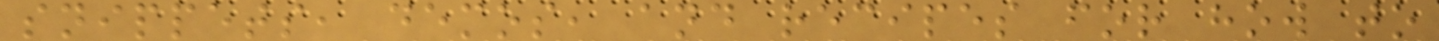snippets, demos, and recipes for how to
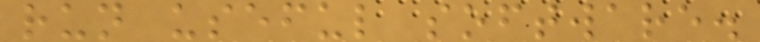run useful software.
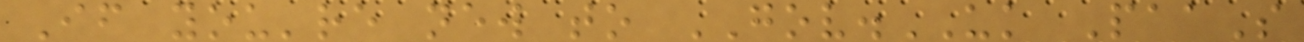If you're new to GOV.UK PaaS
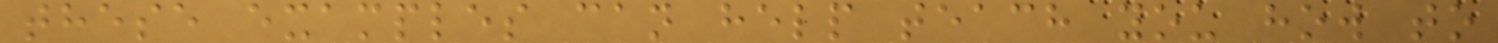these examples can help teach you how to
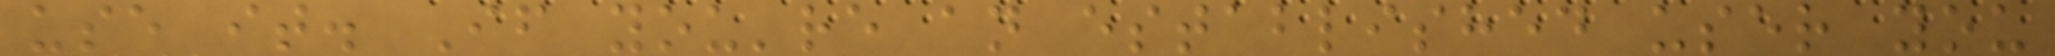use it. If you're an established user you
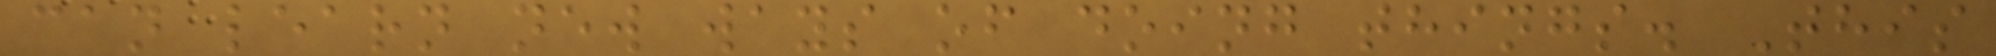can learn new ways of doing things. This
